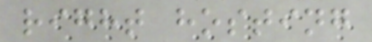right hosting
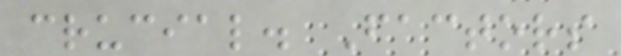crucial. Factors
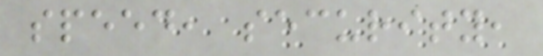speed, security,
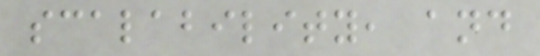scalability, and
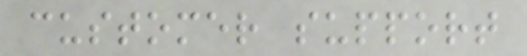customer support
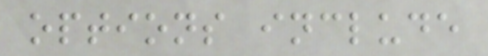options include
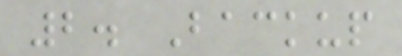2. Backup
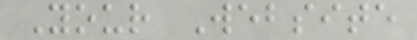Your Website
